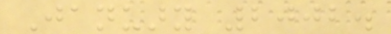January 2002.
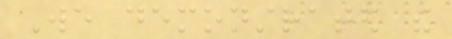We demonstrated the
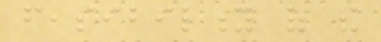feasibility of the
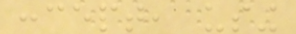concept, using
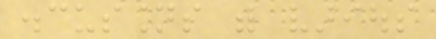discussions with various
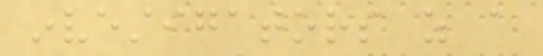investigators as a
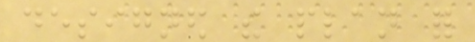designed the plan for
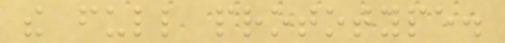the full prototype.
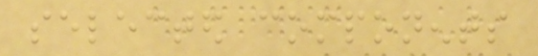selected components
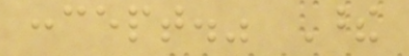concept." These
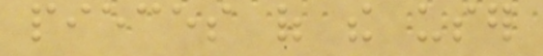pieces of the user
